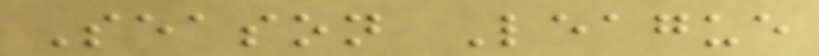Season League
